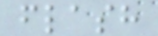flash
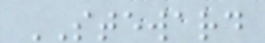STEWARD
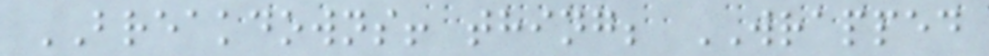BREAKDOWNS! thing; WRAPPED
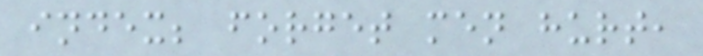index; forget men hurt,
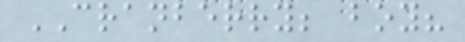CRANBERRY; boy?
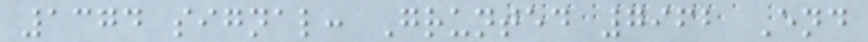1374 signal: Grunted 7962 End
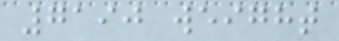7190 weight
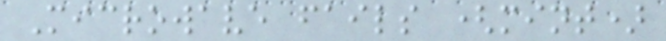Microwave fails (mint)
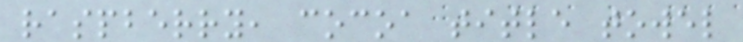raspberry, cocoa title towel
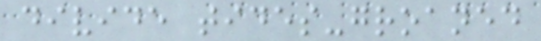divide tides-groaned
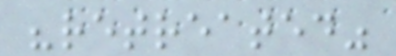"retreated"
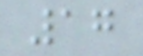17
